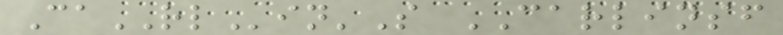CaRLin'S CARLINSF
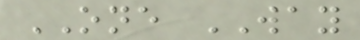ONE WAY
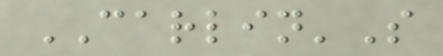CARLIN'S
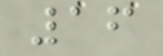16
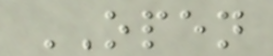OPEN
